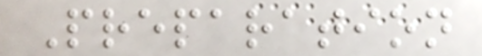Preparation
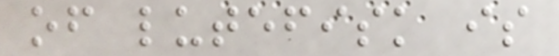of lutefisk is
